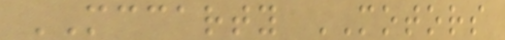MCCARTY MOTORS
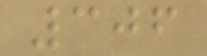306
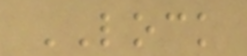LOCK
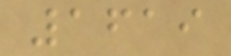1619
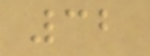32
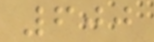600
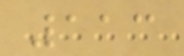113
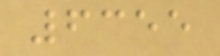6355
